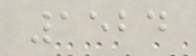1524
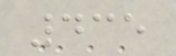435
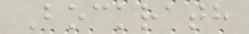Bockrath
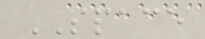SPACE
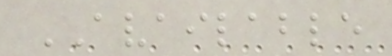AVAILABLE
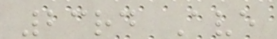23rd Ave
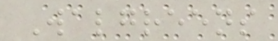Walgreens
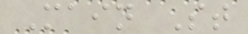Main St
